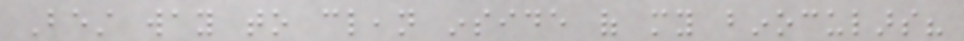Best way to clean inside of my binoculars?
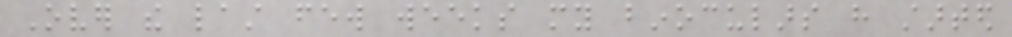Over the last few weeks my binoculars have started
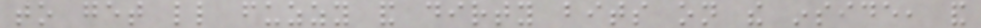to get little fuzzy and dirty bits on the inside, and
